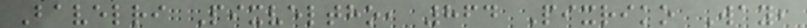Bavelri Pixveltho, 864 Pixriko Way,
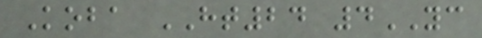Koba HT24 4YC
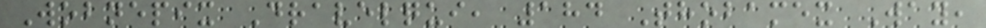Wobnepix Dravelqui, 184 Thobamex Way,
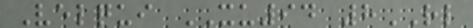Velqui XU94 8RL
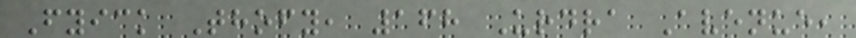Fyick Thofy, 168 Urdra Avenue,
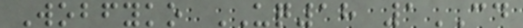Wobfyko UQ18 1CD
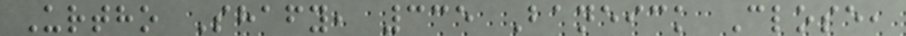Urtho Shafy, 335 Baneick Close,
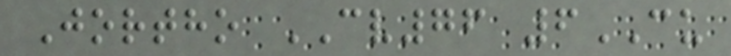Jortho CV76 6CU
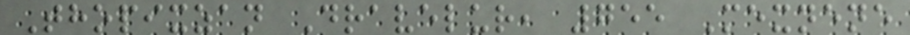Thopixzan Dravelur, 755 Mexnene
